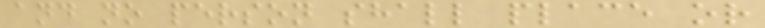and no person shall place or
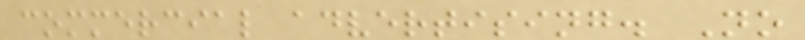commercial advertising. No
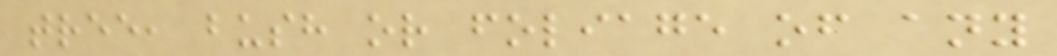tree, bush or foliage of any
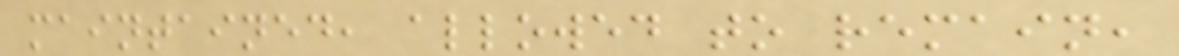maintained, allowed to remain,
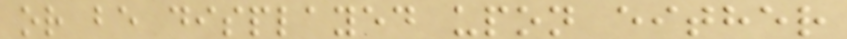or be displayed upon either
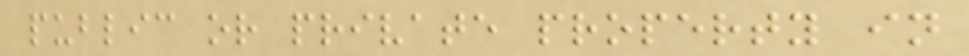public or private property in
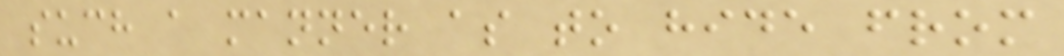such a manner as to hide from
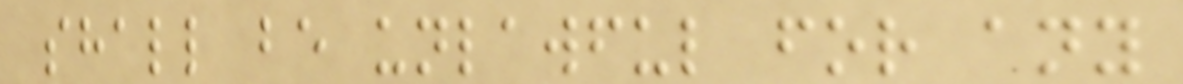shall be unlawful for any
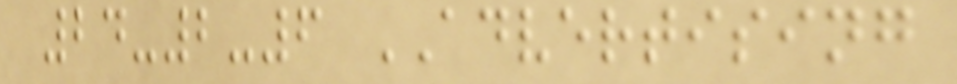24-2-6 ADVERTISING
